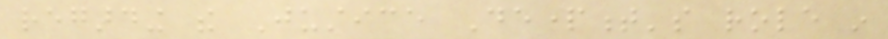regarding the Justice Department's role in
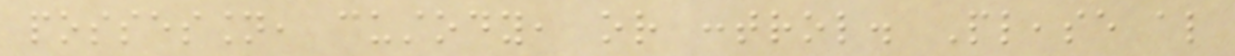possession, custody, or control. Please also
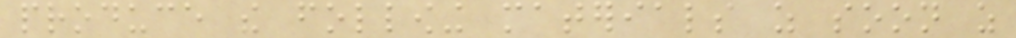produce the following materials as soon as
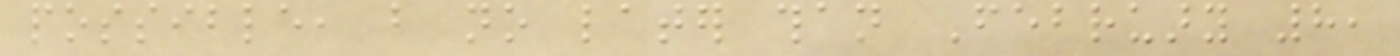possible, but no later than February 8,
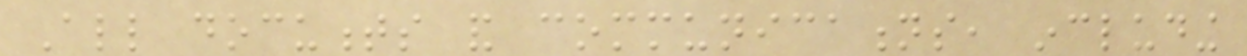All documents and communications, including
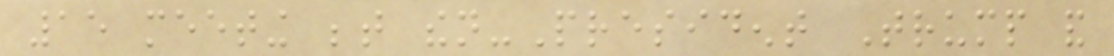15 meeting between then-President Trump and
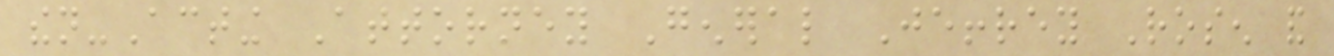then-Acting Attorney General Jeffrey Rosen and
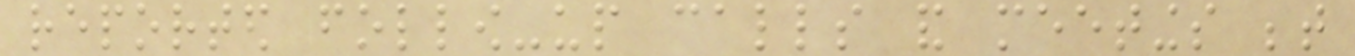reported follow-up calls and meetings between
